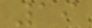19
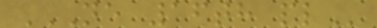NE 16TH PL
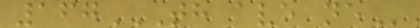167TH AVE NE
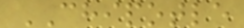CHIPOTLE
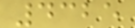4325
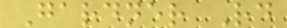Gardner Rd
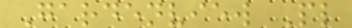Gardenview Pl
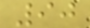90
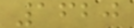1620
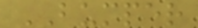BUMPER
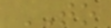TO
